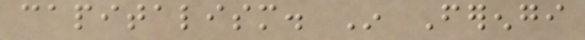capitalism. In Ferengi
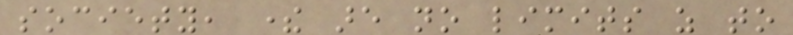society, there are no limits as to
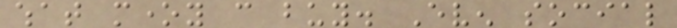what money can buy. Even social
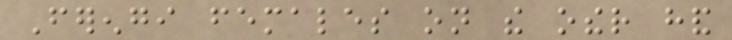Ferengi females on the other hand
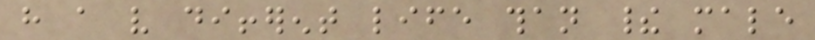have a very different life than their male
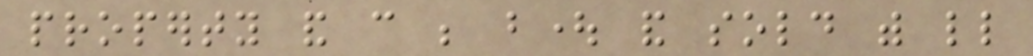property and can be bought and sold with little
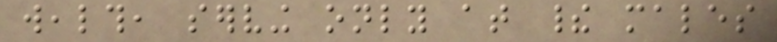wealth, serving only at their males
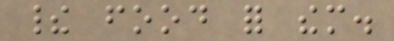their food for them.
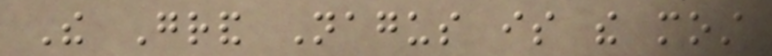The Grand Nagus is the most
